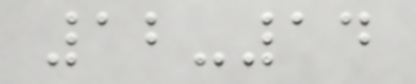12-14
